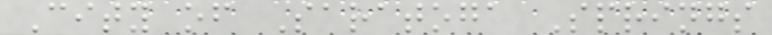City of Saratoga Springs
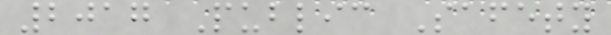2017 Public Safety
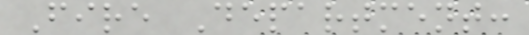Fire Department:
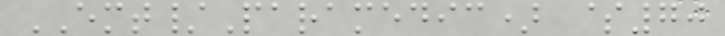EMT/Paramedic) $70
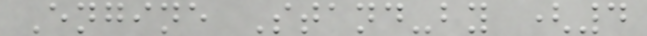Engine Stand-by (4
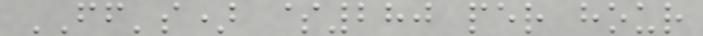FF's) $280 per hour
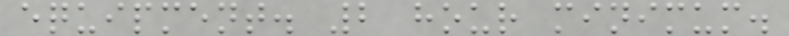equipment. 2 hour minimum.
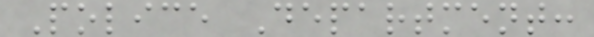Police Department:
